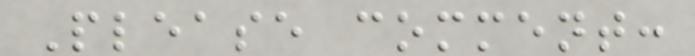Please comment:
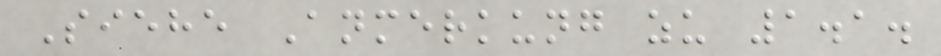Siehe Anmerkung zu 1.1.
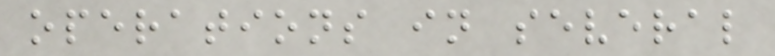operations in several
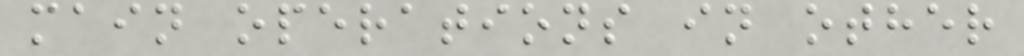main operations in other
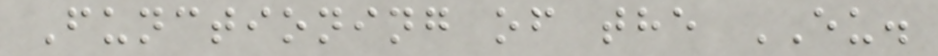Functioning of the EU.
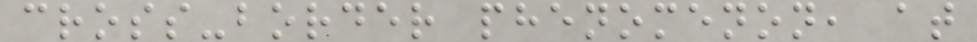cross-border phenomenon, at
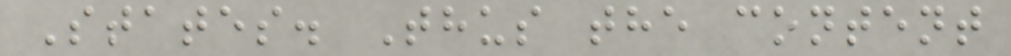States. Thus the content
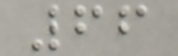66
